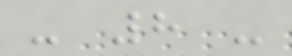- 8 -
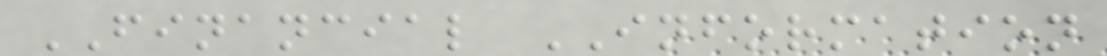FINANCIAL INFORMATION
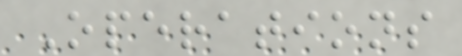Operations
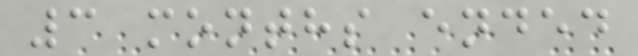3 months ended
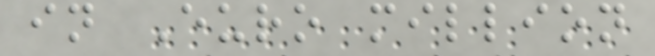in Euro million
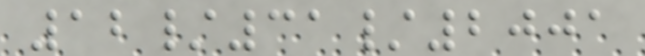12/31/2001
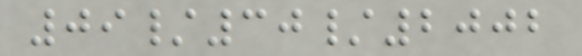09/30/2002
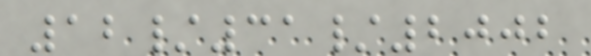12/31/2002
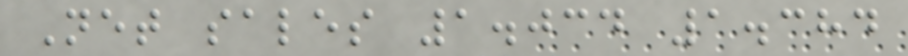Net sales 1.034 1.384
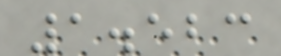1.523
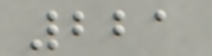221
